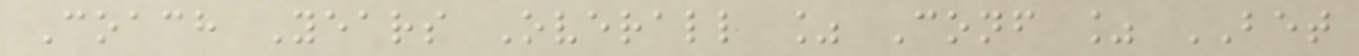Coach Years Overall % Conf % BET
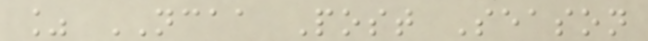% NCAA Post Season
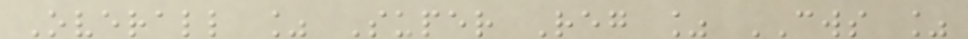Overall % Super Reg % CWS %
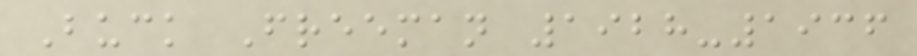Buck Freeman 1928-1936
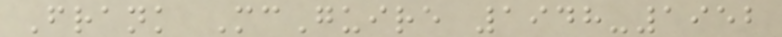Frank McGuire 1948-1952
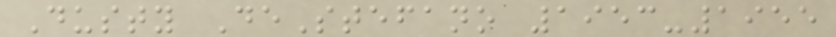Dusty DeStefano 1953-1955
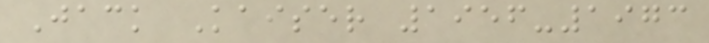Jack Kaiser 1956-1973
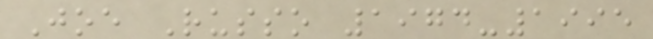Joe Russo 1974-1995
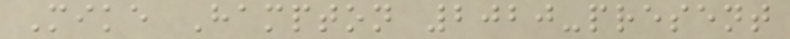Mike Hampton 2020-present
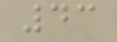43
